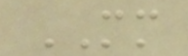MM
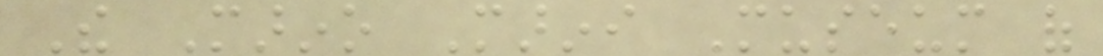The Marino Marini Museum of
